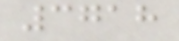3718
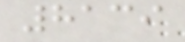8139
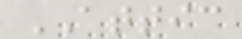ATTIC
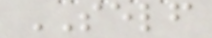SELF
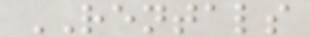RENTALS
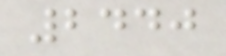2440
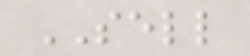SELL
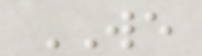WE
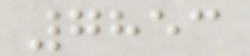7853
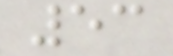53
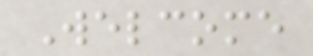Welcome
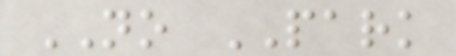NO PARK
